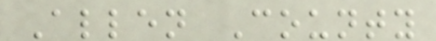Allen County
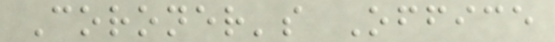Coroner's Office
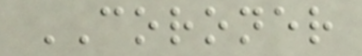CORONER
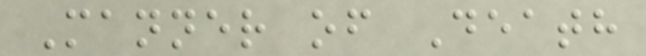Manner of Death
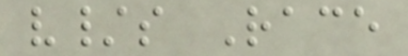v/s Race
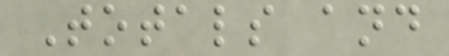Totals and
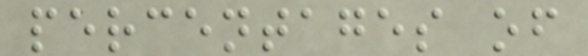percentages of
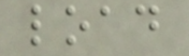load
